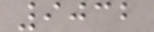9032
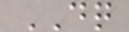DQ
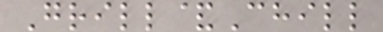Grill&Chill
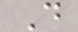D
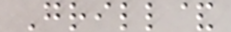Grill&
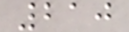210
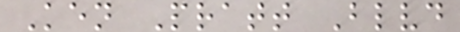Ken Pratt Blvd
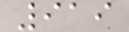919
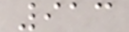913
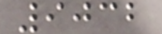9032
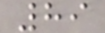89
